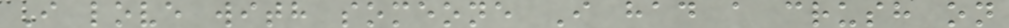I love with someone I had a crush on
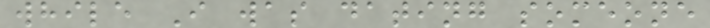while I was dating someone
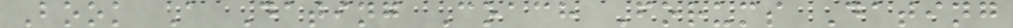Book A Dating Coach Forums Dating
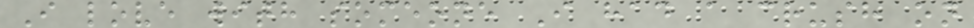I love with someone I had a crush on
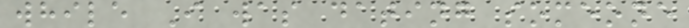while I was dating someone
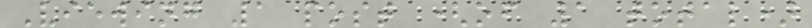Viewing 1 post (of 1 total)
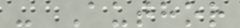- Author
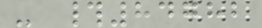- #84782
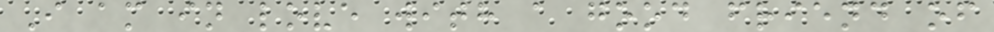I am in love with a good friend of
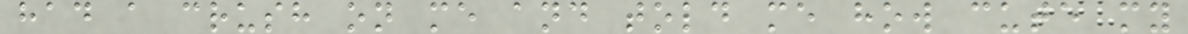had a crush on me and told me how cute my
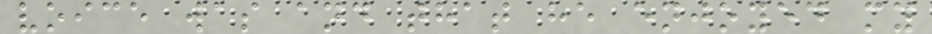voice was and that he enjoyed my
